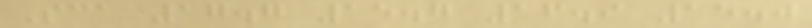Sca 17.7 15.7 16.9 15.0
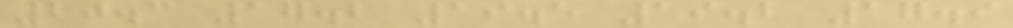20.3 17.2 19.5 19.2 17.9
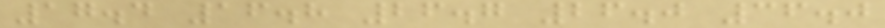17.4 16.8 26.7 26.0 36.0
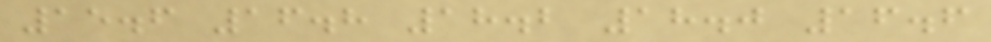15.6 16.8 18.2 18.0 16.6
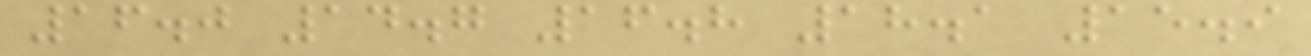16.0 14.7 16.8 18.1 15.9
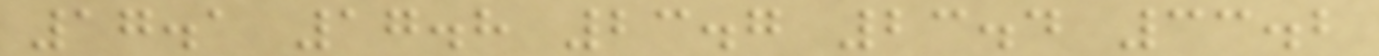17.1 17.8 23.7 23.4 33.2
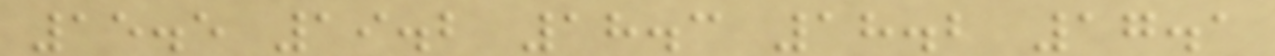15.5 19.2 18.3 18.2 17.1
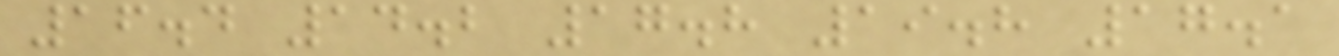16.4 14.2 17.8 19.8 17.1
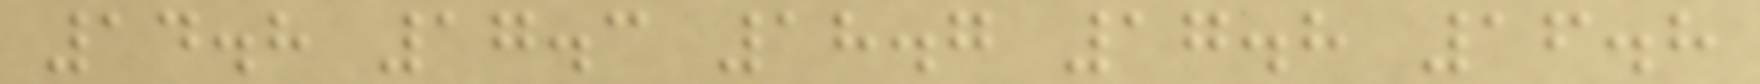14.8 17.3 18.7 17.8 16.8
